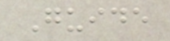Guide
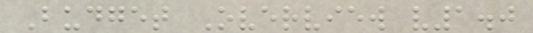Budget Overview v1.0
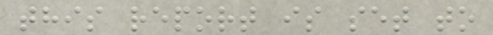this report is set to
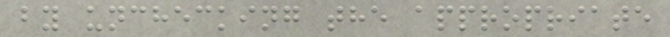by unchecking the appropriate
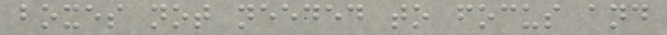boxes not needed to focus and
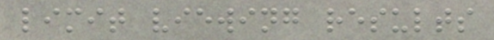limit viewing results
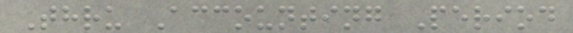Thru Accounting Period
